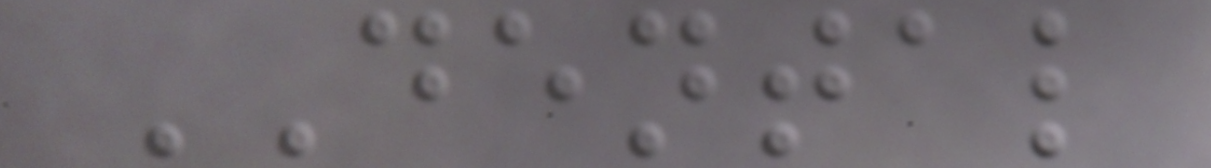DENTAL
